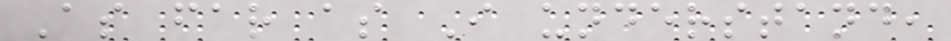As far as I understand,
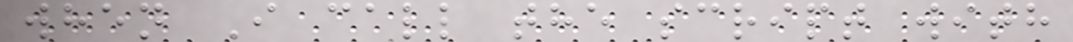when I call the script with
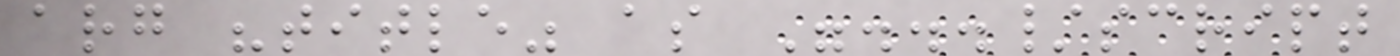arg "title" as ".../script
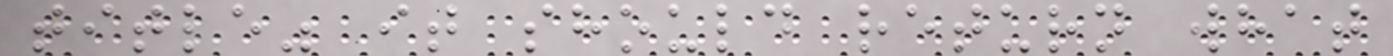title" it should return what
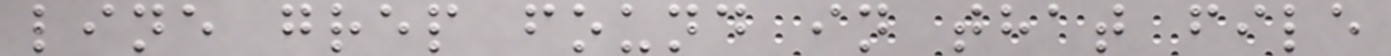line grep found in that file
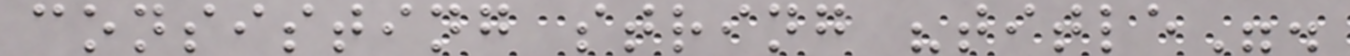consisting string "title".
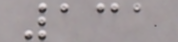131
